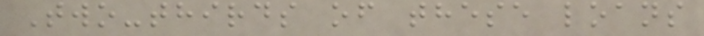Two-thirds of these loans
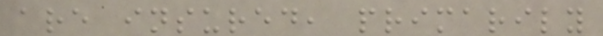are insured, primarily
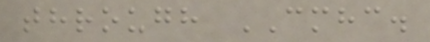through CMHC.
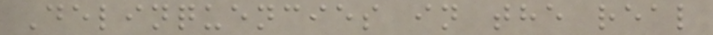Delinquencies in the real
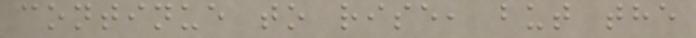continue to rise, but the
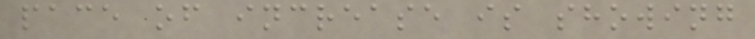pace of increase is showing
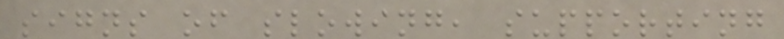signs of slowing, supporting
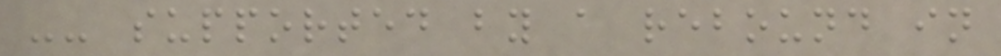-- supported by a rebound in
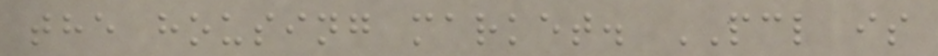the housing market. PCL is
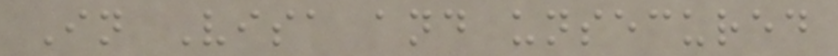In Visa and unsecured
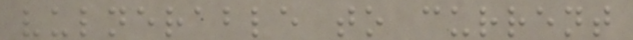vulnerable to current
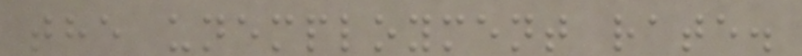the unemployment rate.
